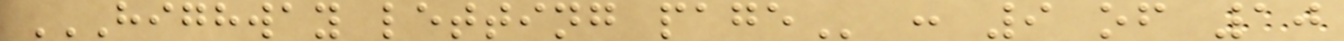HIGHWAY LETTING PAGE : 9 of 10
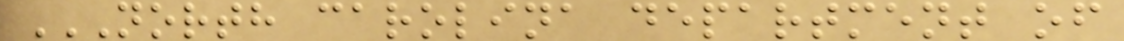NORTH CAROLINA DEPARTMENT OF
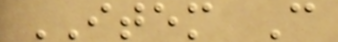ITEM C
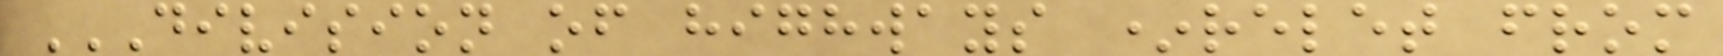DIVISION OF HIGHWAYS *RELET FROM
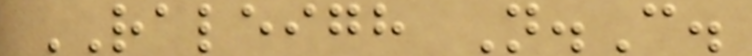RALEIGH N.C.
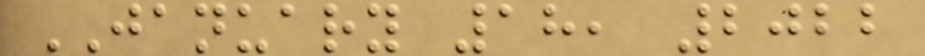JANUARY 18, 2022
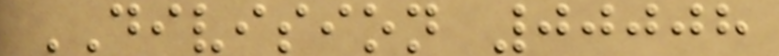DIVISION 00008
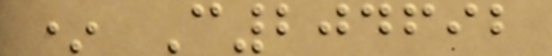* C204692
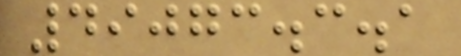49073.3.1
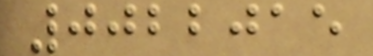0022015
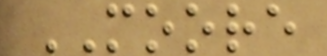MOORE
